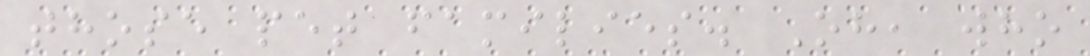those pet families. Oh, who
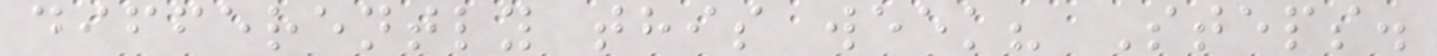differently this week? Steps.
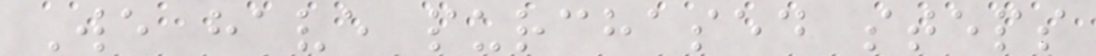We have purchased steps
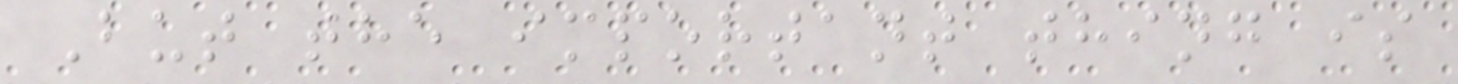But the important thing is
